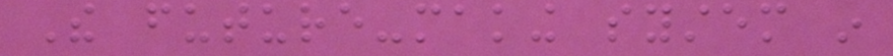The future-making system in
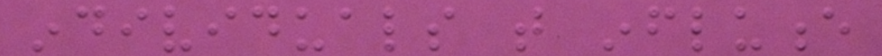individuals that influence
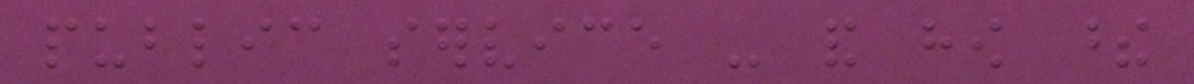public service - and how these
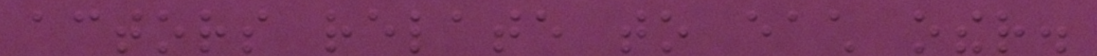actors relate to each other.
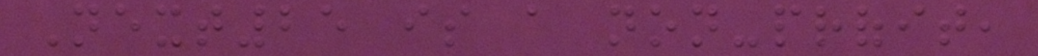Next25 is a non-profit,
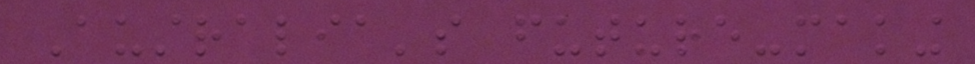Australia's future-making
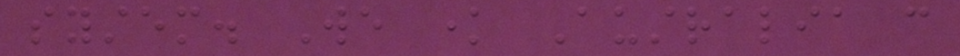system. We know Australia can
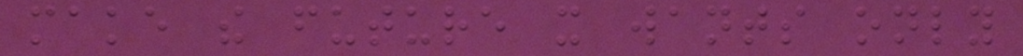make the future it wants only
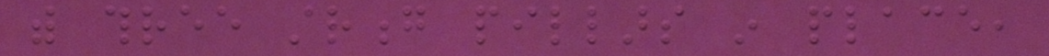with three strong pillars in place,
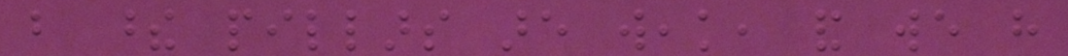but these pillars are weak, and we have
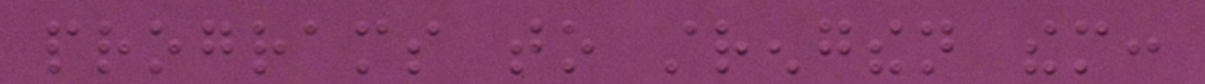programs to strengthen them:
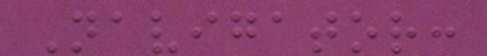Navigator:
